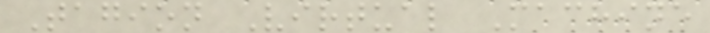Tagion Virtual Machine
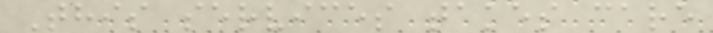This services takes care
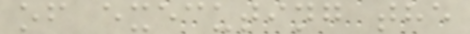of executing the
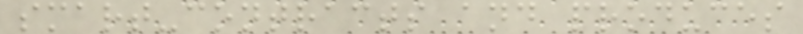smart-contracts and produces
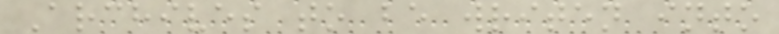Archives to be writen into
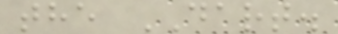the DART.
